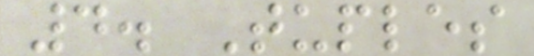4. Tuples
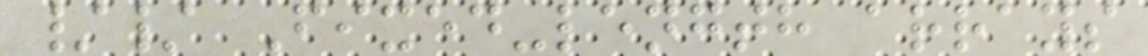// Fixed-length arrays
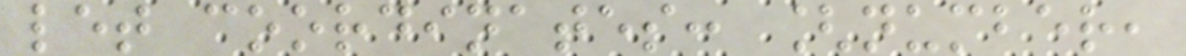let coordinates: [number,
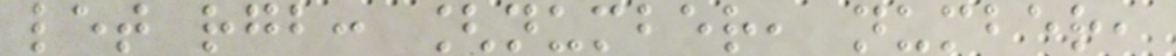let rgb: [number, number,
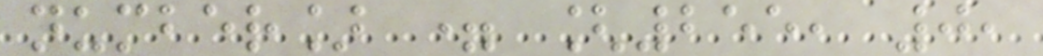number] = [255, 0,
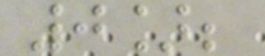0];
